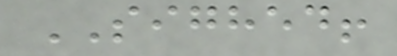SIGHED!
